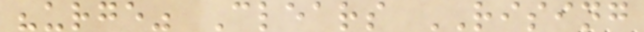"urge" Clears RISING
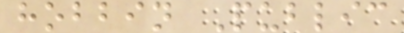hobbin Public
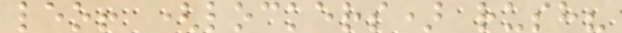leo! (lockers) rush?
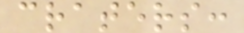craters:
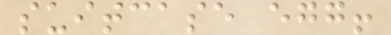suitcase egg!
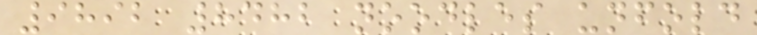9892 8482 noodles unfold
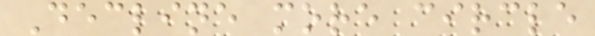Decline more circle
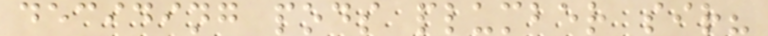deciding pods plumber sir?
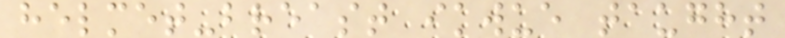helmet-breast ikwue taught
